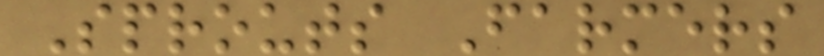Sprouts Farmers
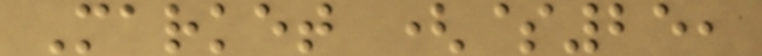Market ($25,
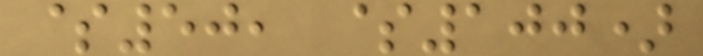$50, $100)
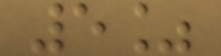5%
